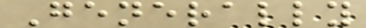Generally
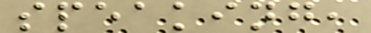speaking,
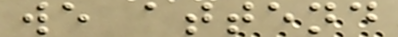we attend
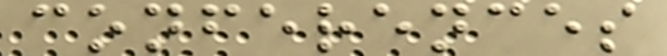conferences
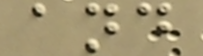and
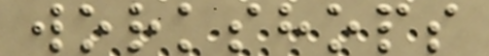workshops
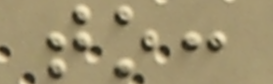to:
